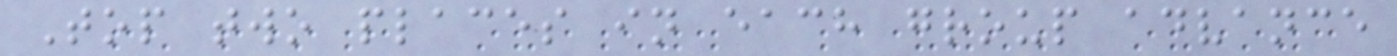Top two places in each group advance
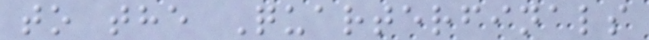to the Quarterfinals
